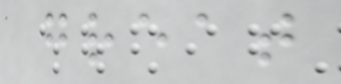great
